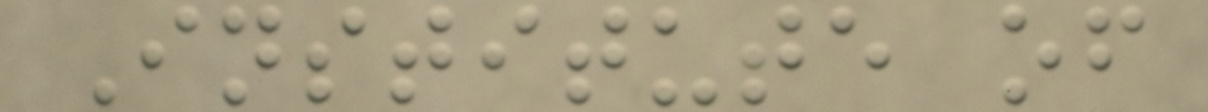Institute of
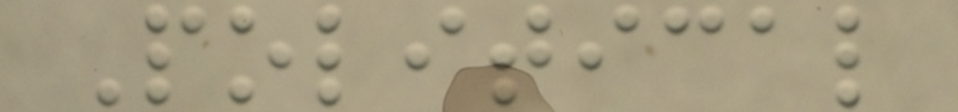Political
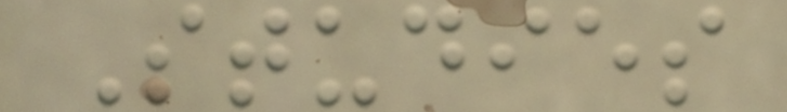Studies
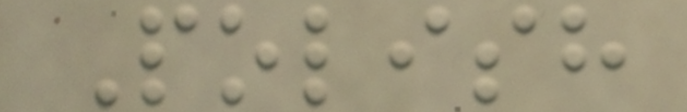Polish
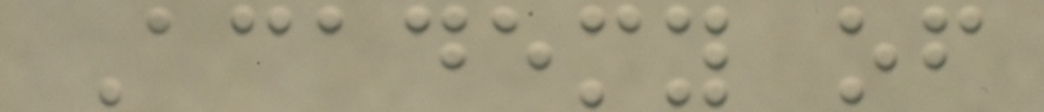Academy of
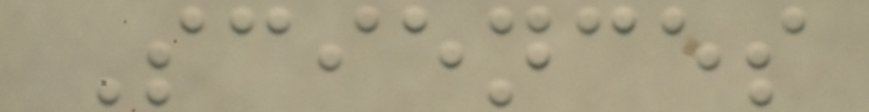Sciences
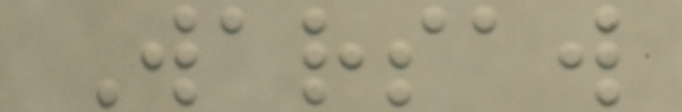Warsaw
